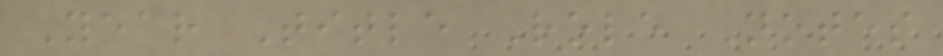Year Title Role Notes
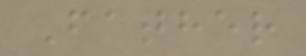Father
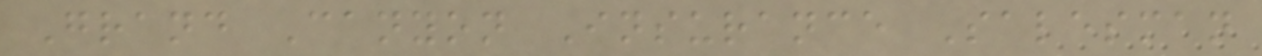Grand Canyon Insurance Salesman
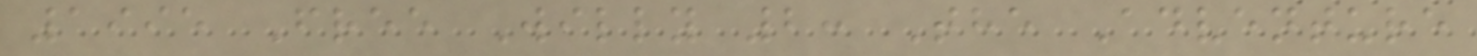1995 Free Willy 2: The Adventure
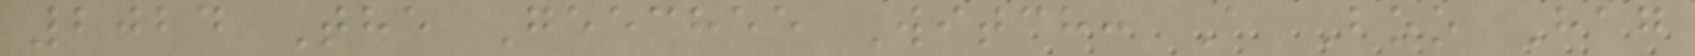2024 The Geechee Witch: A Boo Hag
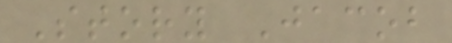Story Jacob
